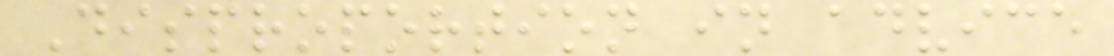Disproportion in advice
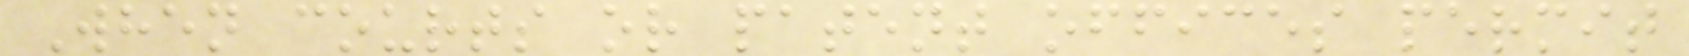When courts or patent offices permit
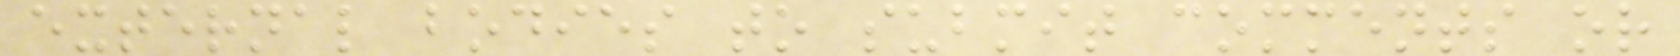external bodies to submit comments or
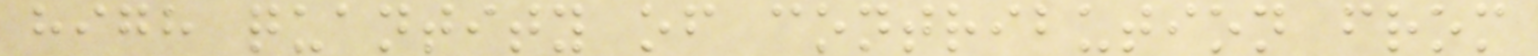high quantity of contribution from
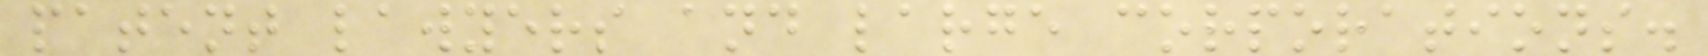patent lawyers and large corporations.
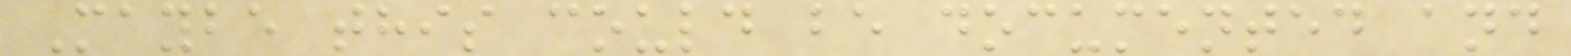Maybe this could be documented and
